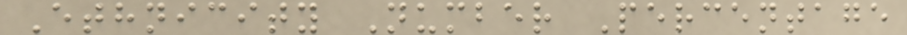Ethnicity Number Percentage
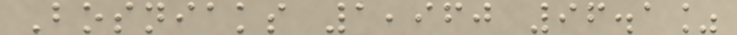Bosniaks 1,960 96.1%
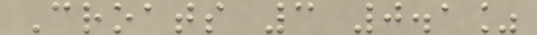Croats 3 0.1%
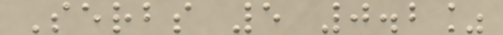Serbs 5 0.2%
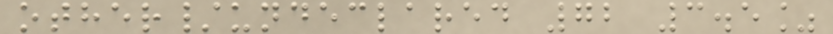other/undeclared 72 3.5%
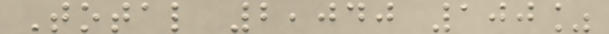Total 2,040 100%
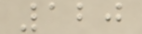120
